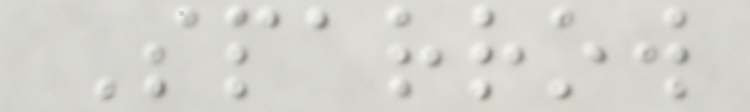Sparrow
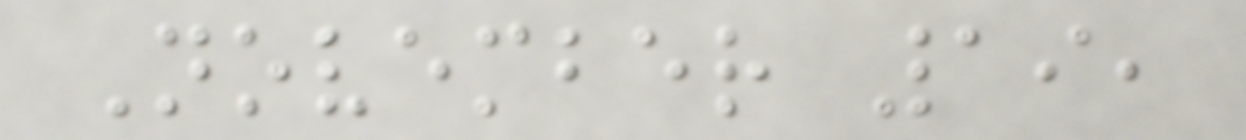November 19,
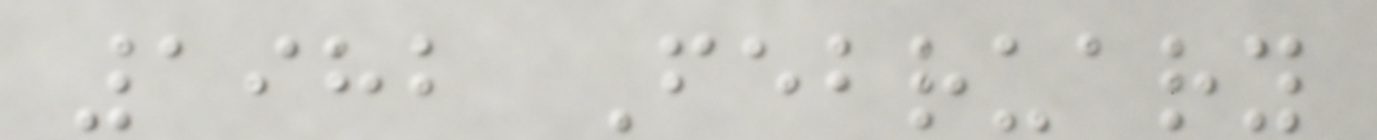1982 February
